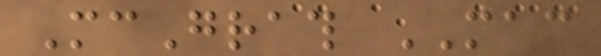McGrath MAC
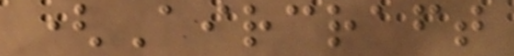(Aircraft
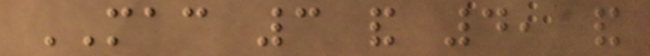MAC 3 and 4, and
